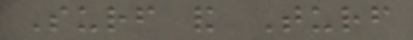Surf and Turf
